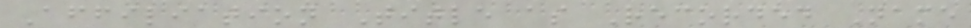Affiliation Title as Recorded Name
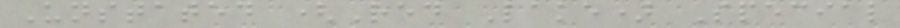Unstated (Red Lake) Special
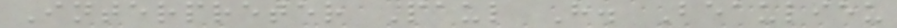Interpreter Paul H. Beaulieu
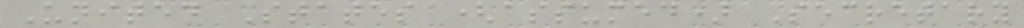United States (assumed) Secretary
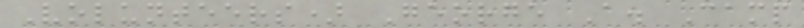Volunteers) George A. Camp
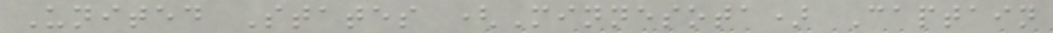United States (Minnesota) Captain
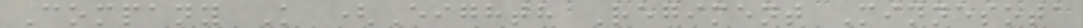Company K (Eighth Regiment Minnesota
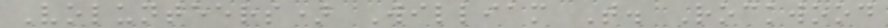Volunteers) William T. Rockwood
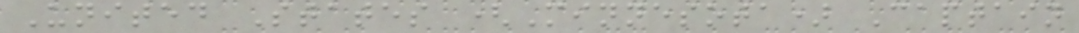United States (Minnesota) Captain
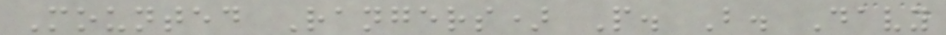Mounted Rangers) P. B. Davy
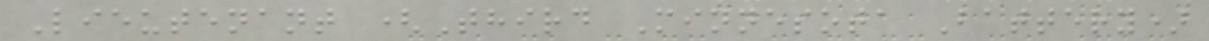Lieutenant (Third Minnesota Battery)
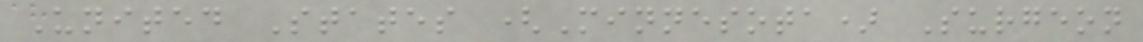United States (Minnesota) Surgeon
